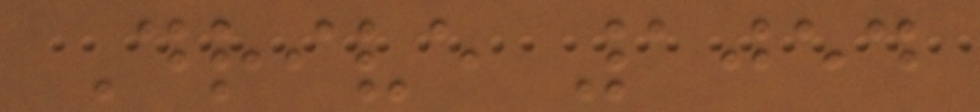Drive 1054
